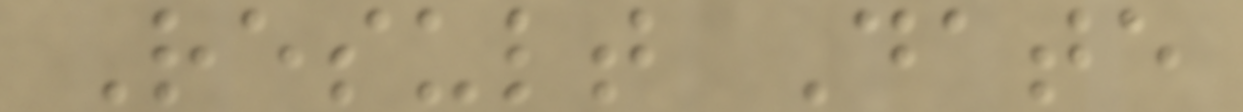Result Date
